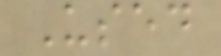Used
